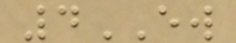4EW
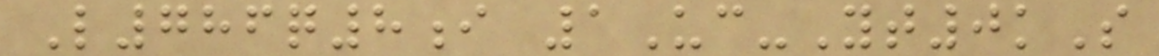L786q8i 1Uc-Yt0kS
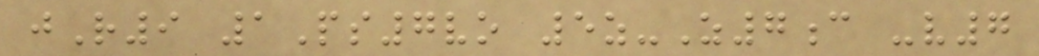jR9 1Ps7vo 5z-Z7c -v7
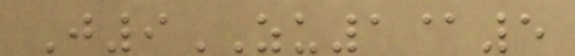J9ZU1@5
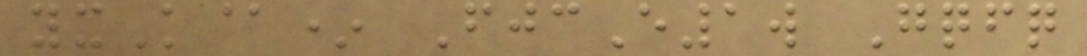yxK@* FjcE1w Gqfq
